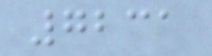7231
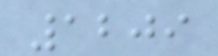1209
